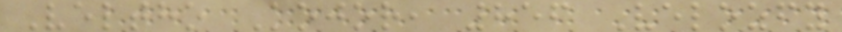Veltho Kojor, 856 Velozfy
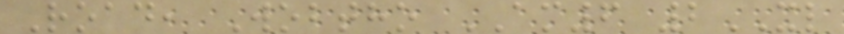Road, Wobtho AM6 2XL
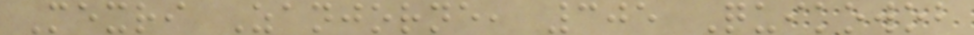Mexri Zanjorne, 305 Quikowob
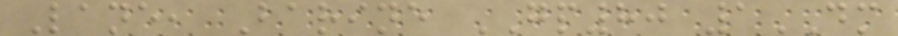Lane, Barine GP80 1DM
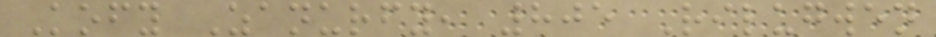Kofy Zanurfy, 805 Rilugwen
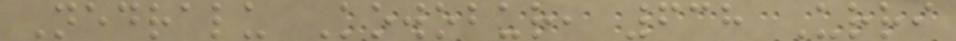Nedralu Kowobur, 638 Urri
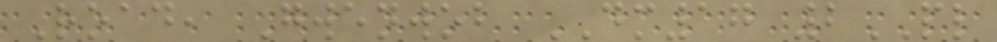Road, Gwenwob DM17 2PL
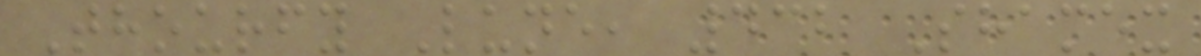Thourfy Lune, 432 Shamex
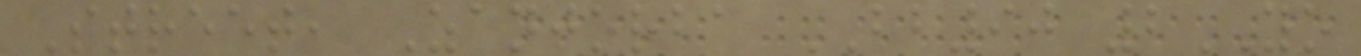Street, Zanjorba BB90 2YO
